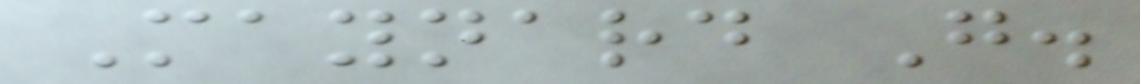Maynard G.
